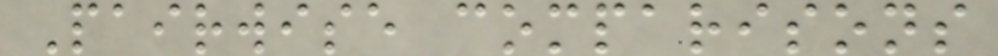Pairwise comparisons
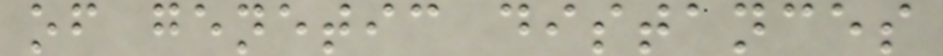of genetic distances
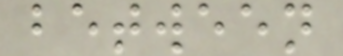between
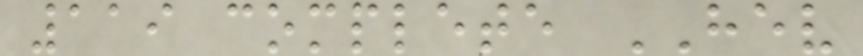119 complete HEV
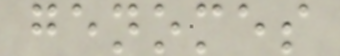genomes
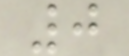0
